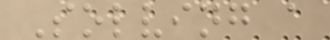Solving a
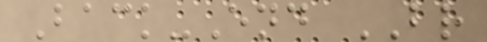Back-End BR
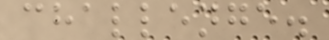challenge.
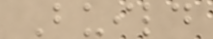Build
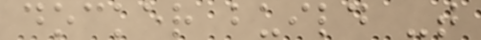docker build -t
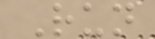Run
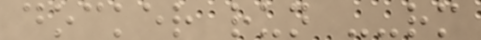docker run --rm
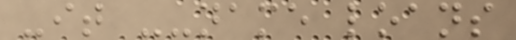-it --name loans
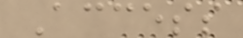Access
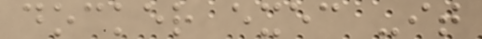docker exec -it
